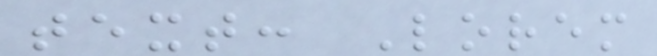text: Lorem
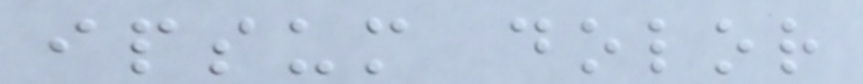ipsum dolor
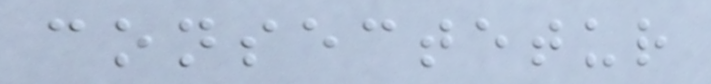consectetur
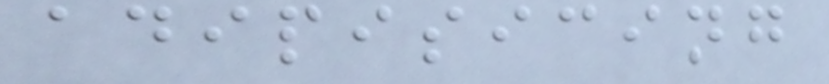adipisicing
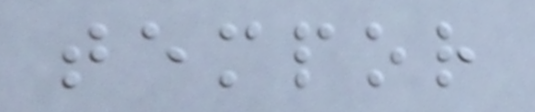tempor
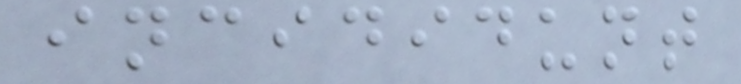incididunt
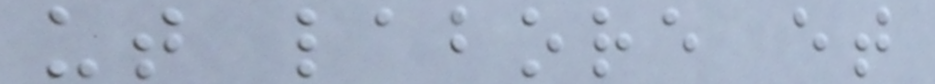ut labore et
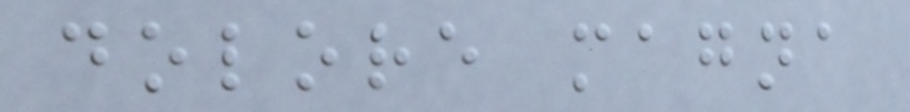dolore magna
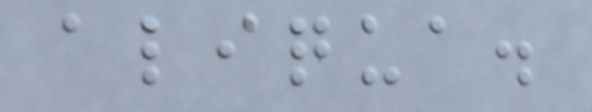aliqua.
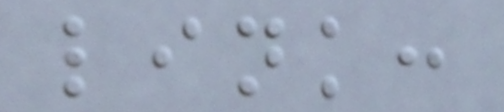link:
